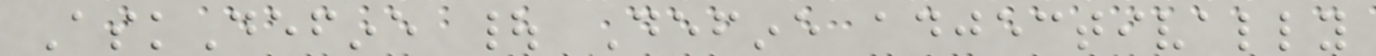AskDefine | Define adjectivally
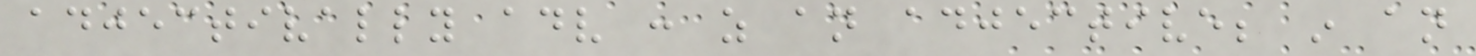adjectivally adv : as an adjective; in an
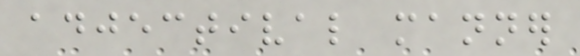adjectival manner
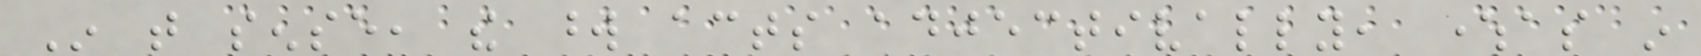In that sense, the word acts adjectivally, whereas in
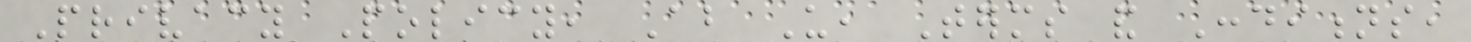Privacy Policy, About Us, Terms and Conditions,
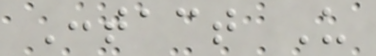Contact Us
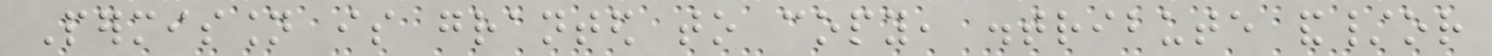Permission is granted to copy, distribute and/or
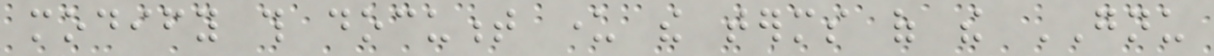modify this document under the terms of the GNU
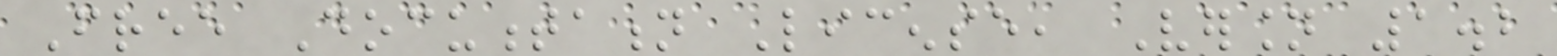Free Documentation License, Version 1.2
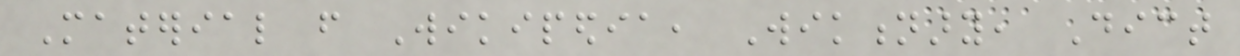Material from Wikipedia, Wiktionary, Dict
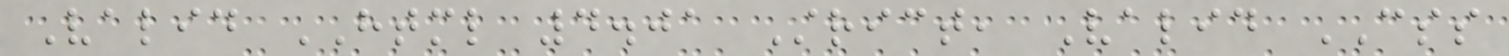Valid HTML 4.01 Strict, Valid CSS
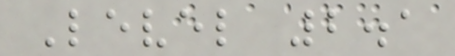Level 2.1
